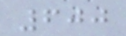600
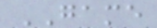GAME
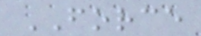FORCE
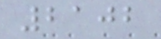2102
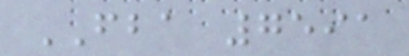FBA 7591
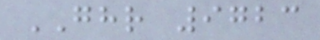GHR 9723
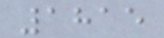1815
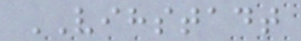VIHSTADT
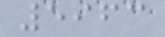5963
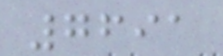7691
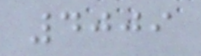4009
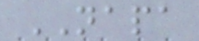NAPA
